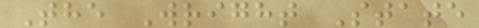The Wright State
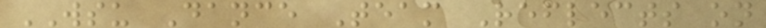WSU Dance Team Reflects on
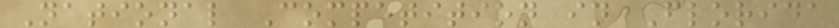National Competition in Florida
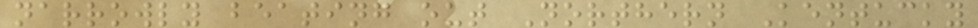narrowly beating out Northern Kentucky
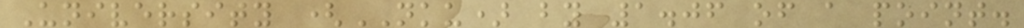University (NKU) by 1.06 of a point.
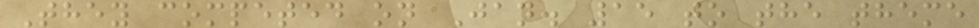They competed on Jan. 15 to the theme
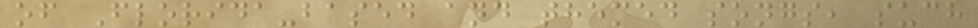of Florida-based and themed songs, such
